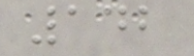142
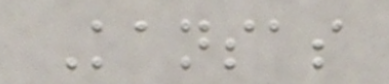Kansas
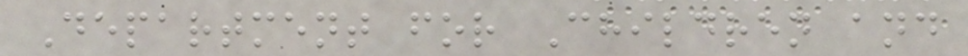Department for Children and
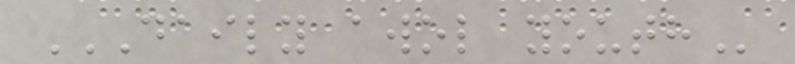DAILY AWOL YOUTH
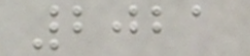2021
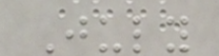July
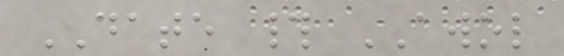DATE # AWOL
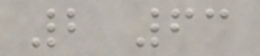2 63
